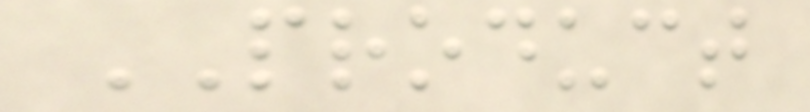PRODUCT
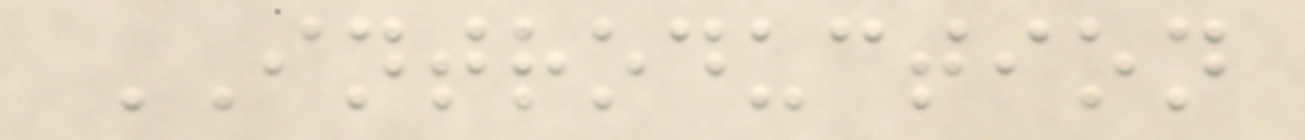INTRODUCTION
